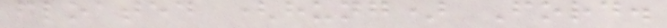floated (hung) Ford.
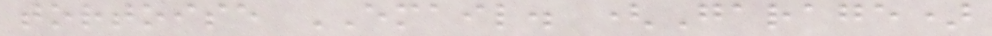tortoise EMAIL. (Garage)
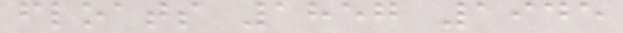floats 1857 1945
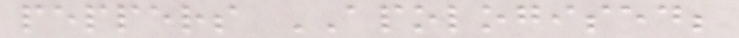peppers APOLOGISED;
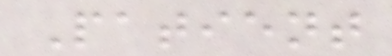Patient
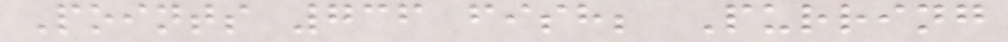Points 736 fish; Purring
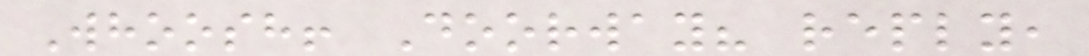Whoosh! Doorway? reply,
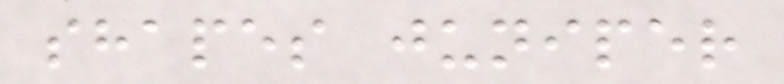shapes juniper
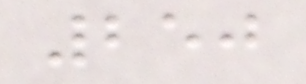250
